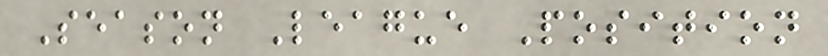Season League Position
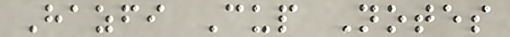Hazfi Cup Notes
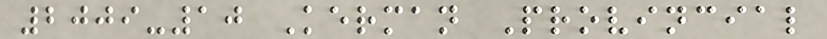2009-10 Kerman Provincial
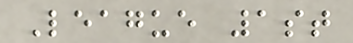League 1st
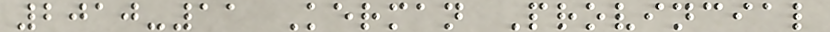2010-11 Kerman Provincial
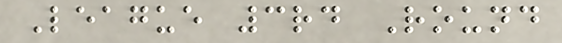League 3rd Round
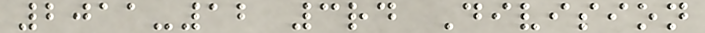2011-12 3rd Division
